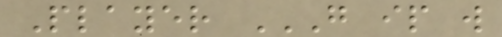Player G IP W
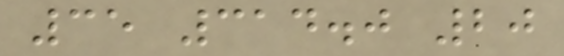35 314.0 20
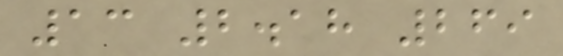13 2.18 269
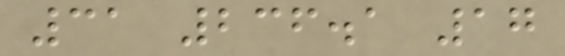31 236.1 17
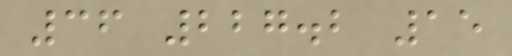36 227.2 15
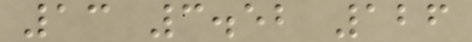13 3.52 126
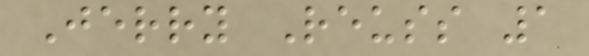Jerry Reuss 1
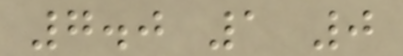7.0 1 0
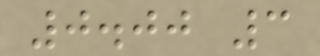0.00 3
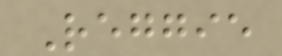Reggie
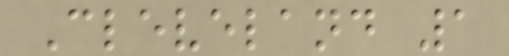Cleveland 1
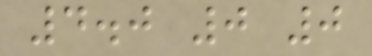4.0 0 0
